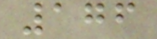176
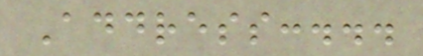Address:...
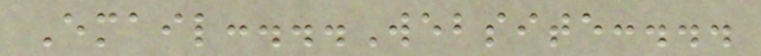Email:...Website:...
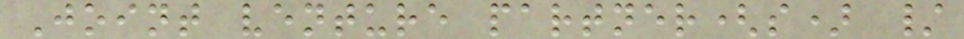Joint venture partner(s) /
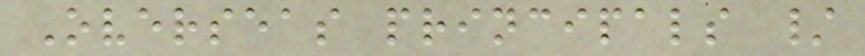Overseas principals /
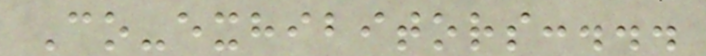Co-exhibitors:...
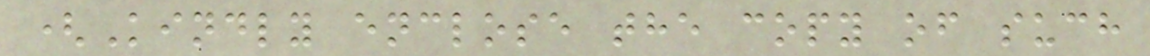(Kindly enclose the copy of such
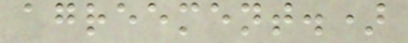agreement.)
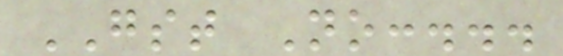GST No:...
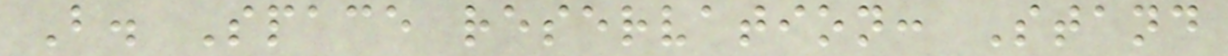B. Space reservation: Stand
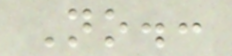No.:
